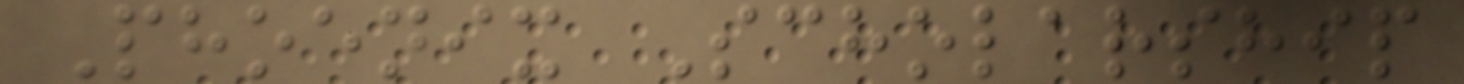Phoenix Scholarship
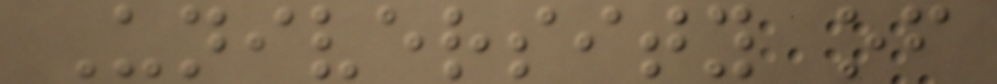University of
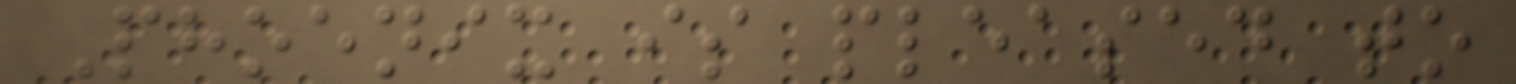Phoenix is pleased to
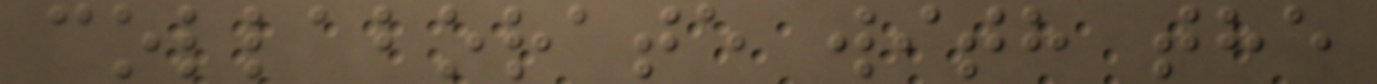collaborate with the
